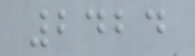2424
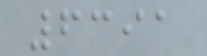6391
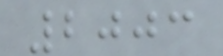2003
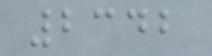2342
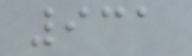931
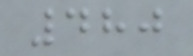480
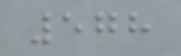578
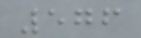576
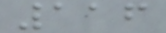116
